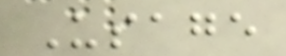Usage
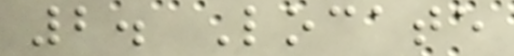2. Locate
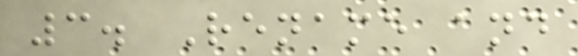3. Rename and
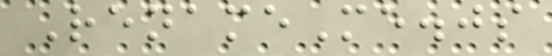RenameMe.js
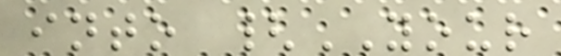into {YOUR
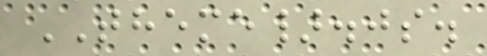THEME}.js.
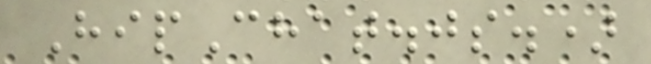HipChat.js.)
